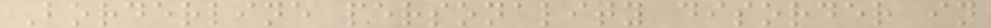Borderline personality disorder in
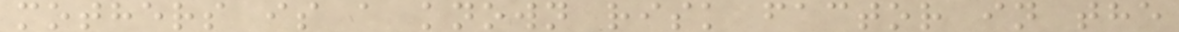mothers is a known risk factor in the
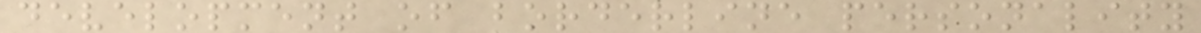development of borderline personality
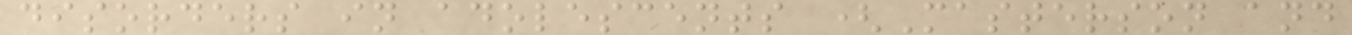disorders in adolescents (Masterson and
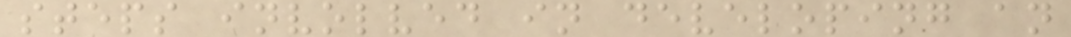steps involved in developing an
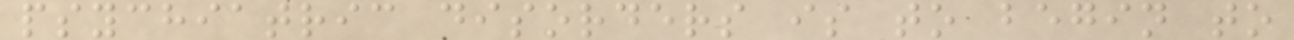psychiatric disorders is to begin to
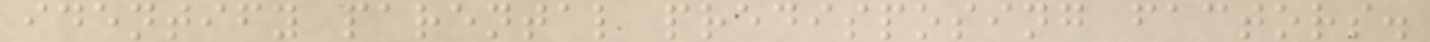identify parental predisposing factors.
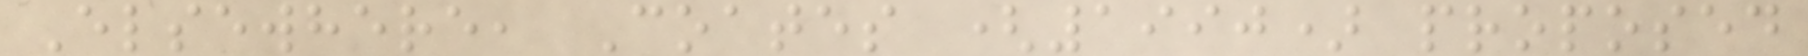Elsewhere, Coates (1990) proposed
